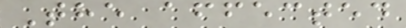The affected
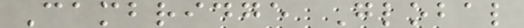Cambridge Global
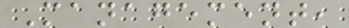Management,
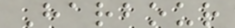Harbour
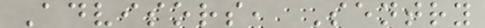Advisors, Sentry
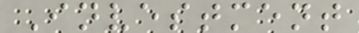Investment
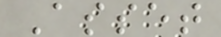Asset
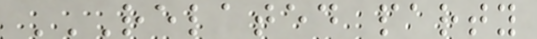RELATED PARTY
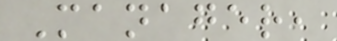Manager,
